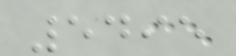5495
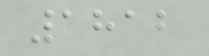1812
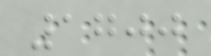1700
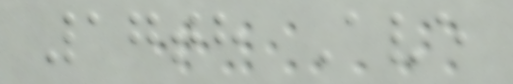17th Ave
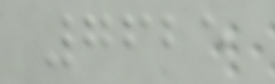7625
